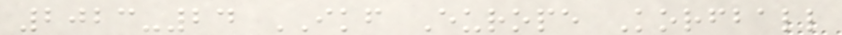2023-24 IKF Europe Korfball
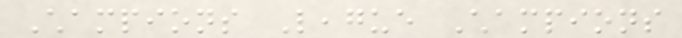Champions League Champions
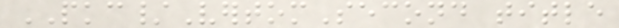PKC/VertomSecond title
